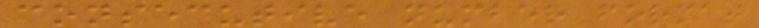consecutive number format
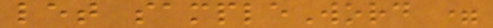let sampleWord =
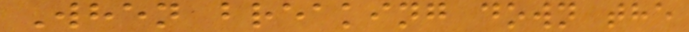When breaking down the
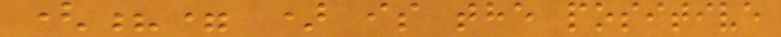(?= ) is the positive
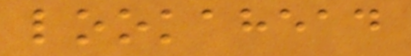lookahead
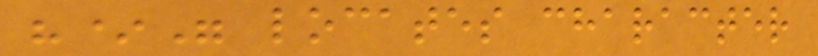"*" locates character
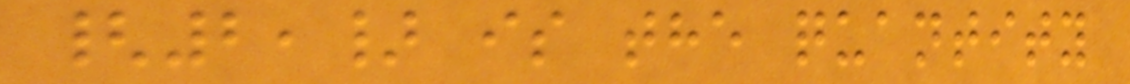{2,} is the quantity
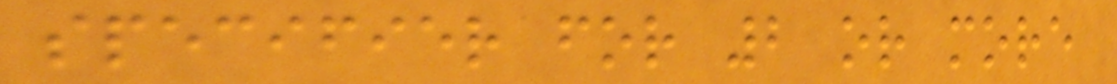specifier for 2 or more
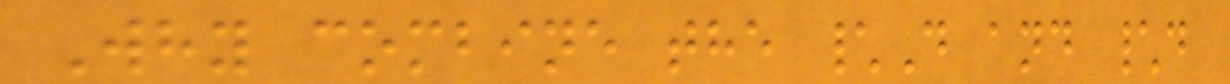Why combine the \D and \d
